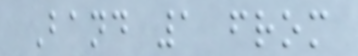Band 1 from
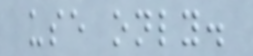use only.
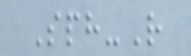Sph-R
